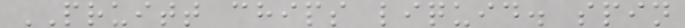PRUITT chips liquid. spin
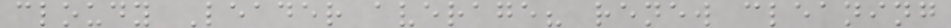cloudy Leader average? renew cleaning
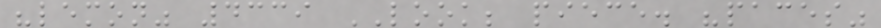"lemon" 4339 LOOK; piece. "paces"
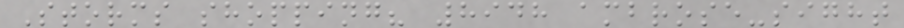Storms shopping? 8948 ambrose-sight
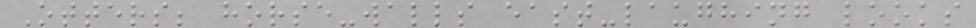Otters; horse-walls east-laughing looks
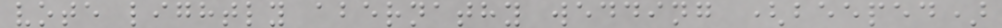vote lightly abernathy wedding (beeped)
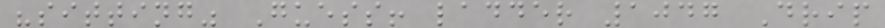"sitting" Guess! ladder 1047 Drip
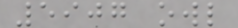5907 owl
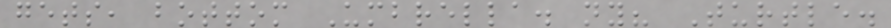gets, bottom Umbrella. ny? Turtle.
